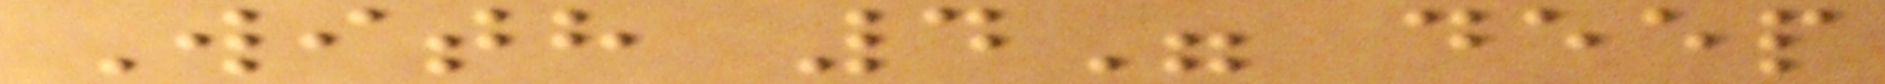With 4" deep
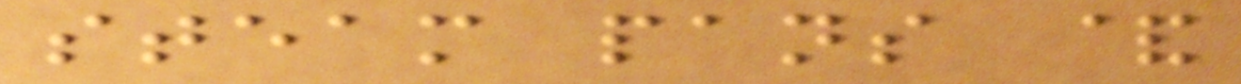steam pans &
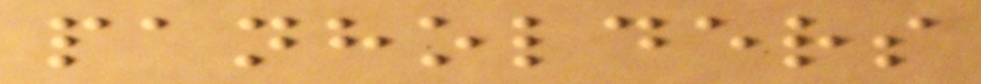panholders
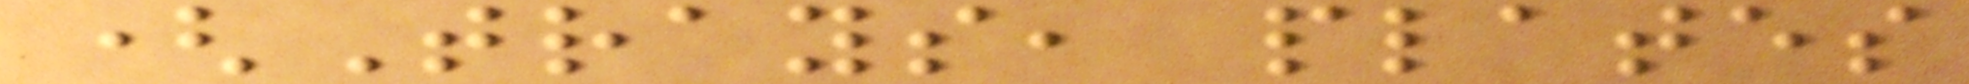(Trays, plates
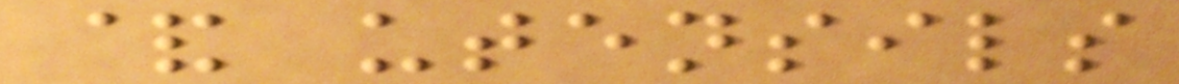& utensils
